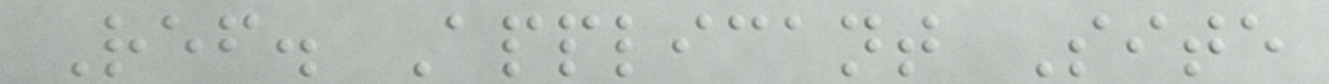Ref. Applicant Site
